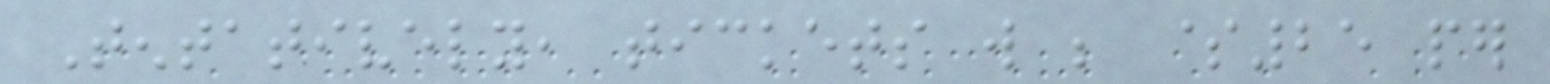Tentatively, tickets will be $25 per
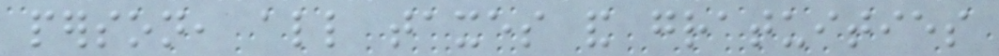person, all taxes and gratuities
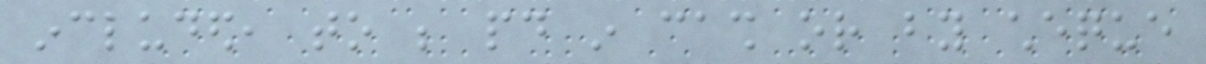included, to be paid in cash or by cheque
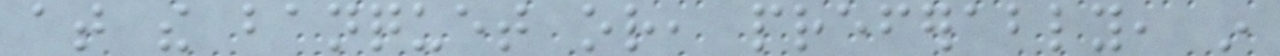at the banquet or, preferably, in
